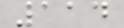114
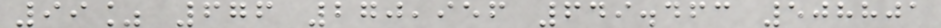99% 676 270,956 649.463 508801
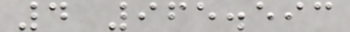4 965.593
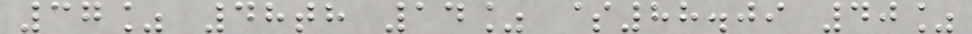37% 48th 14% $88.09 40%
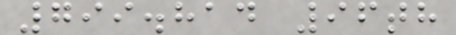799.814 96th
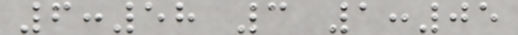6:58 3 1:05
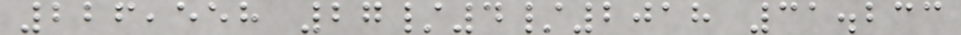226,558 27/4/2018 31.233
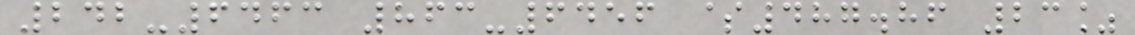242-6463 863-6456 $487.86 23%
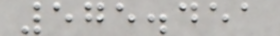575.451
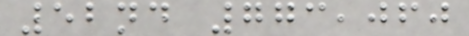52nd 773,060
